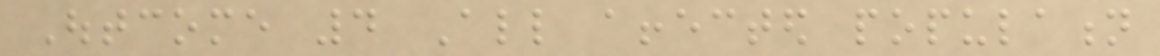Outcome 4 All affected population
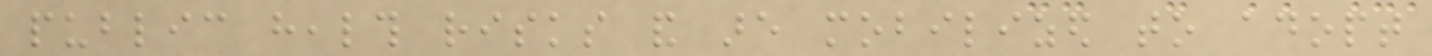public health risks and are mobilized to adopt
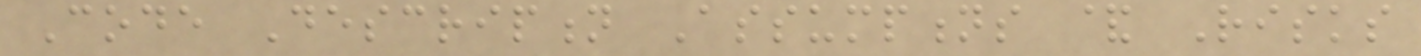Code Description Assumptions & Risks
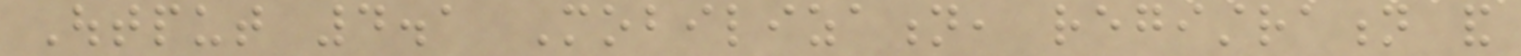Output 4.1 Mobilization, registration and
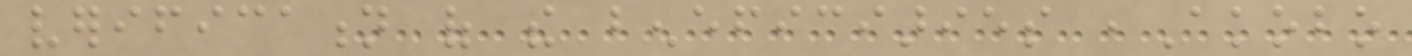verification of the beneficiaries ,Akobo
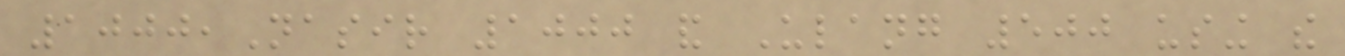1000,Nasir 1000 and Ulang 500 using the
